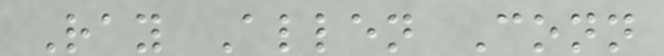Ray Allen Conn
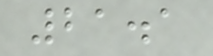21.1
